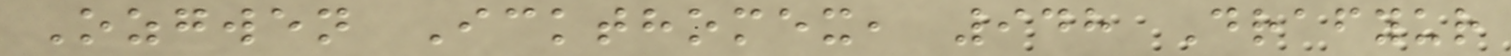Ozgwen Ickthomex, 948 Drafyur
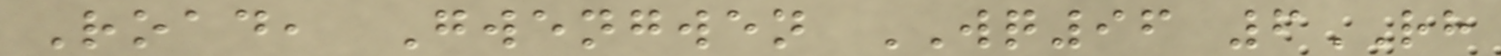Road, Gwengwen WQ96 6RH
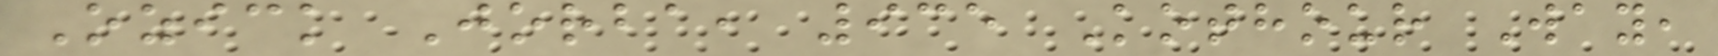Ozick Jorba, 935 Kothour Way,
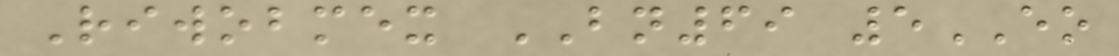Riwobmex BN69 5EO
